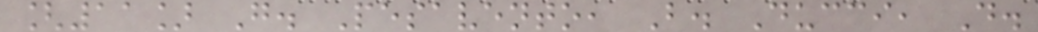[11] G. Pesavento, B. Ducci, D.
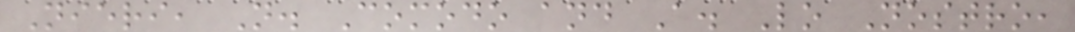Nieri, N. Comodo and A. Lo Nostro,
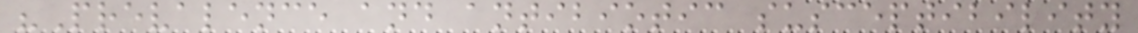"Prevalence and antibiotic susceptibility
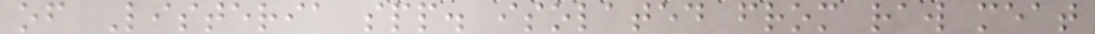of Listeria spp. isolated from raw meat
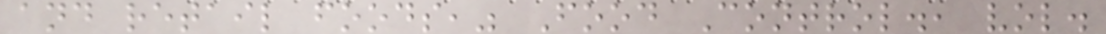and retail foods," Food Control., vol.
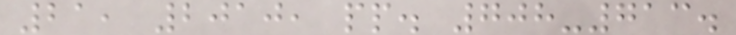21, 2010, pp. 708-713.
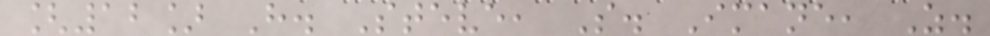[12] H. Steve, S. Imane, Z.
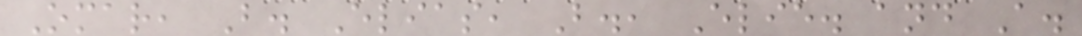Omar, B. Elias, B., Elie. and A.
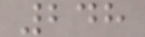248
